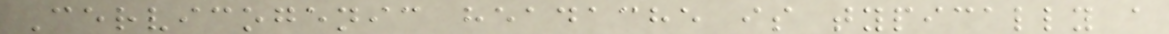Cervicogenic headache is typically a
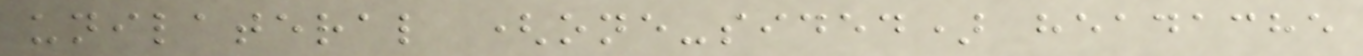unilateral (one-sided) headache
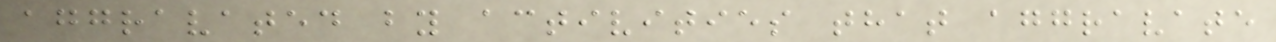aggravated by activities that aggravate
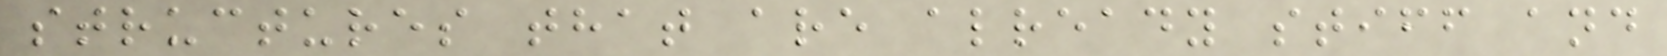structures that are already stiff and
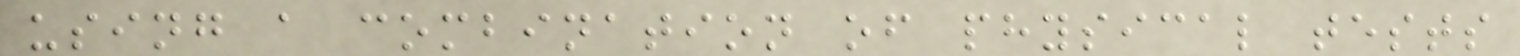using a combination of physical tests
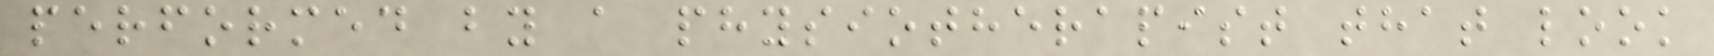performed by a physiotherapist that look
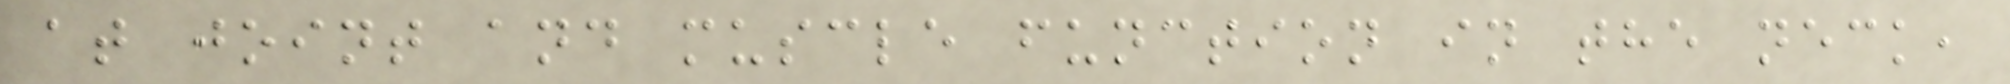at joint and muscle function in the neck,
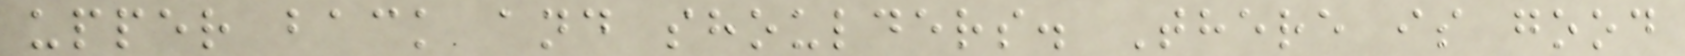upper back and shoulders. There is good
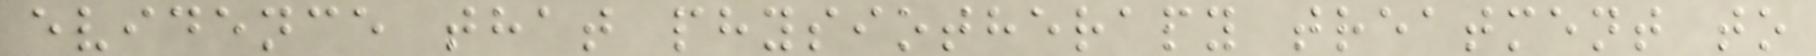evidence that physiotherapy treatment to
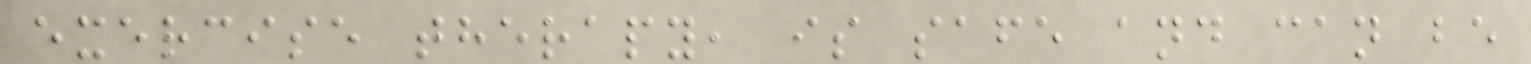exercise therapy, is safe and can be
